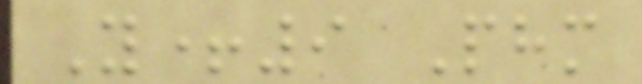Y+9 Phm
